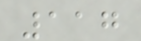117
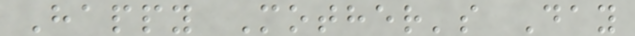Happy Mother's Day
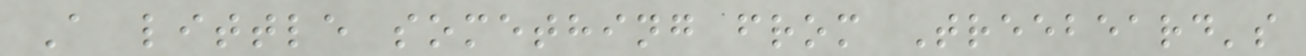A little something from Treebeard's
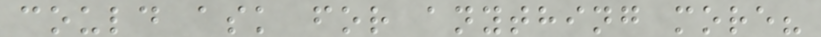could ask for anything more?
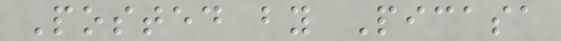Posted by Picasa
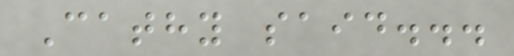Cathy said...
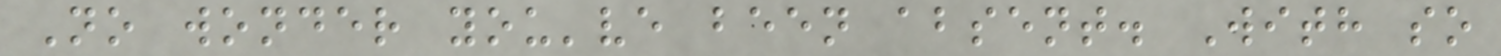No wonder you've been absent. With so
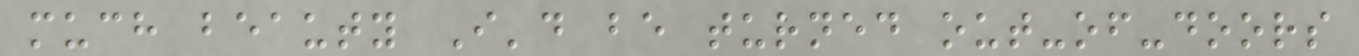much beauty I'd be turned out-of-doors
